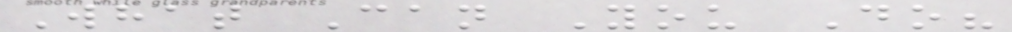What Can You Do?
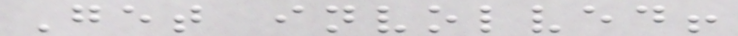Get involved!
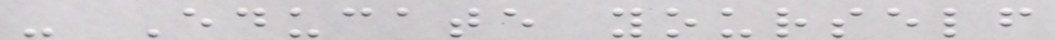- Educate yourself
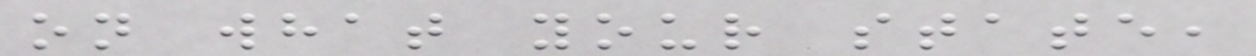on what your state,
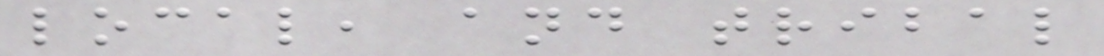local, and tribal
